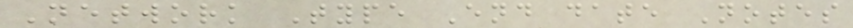Network Type End date Notes
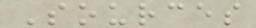Sources
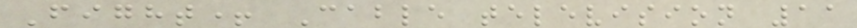Fight+ Cable television 11
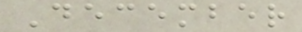December
